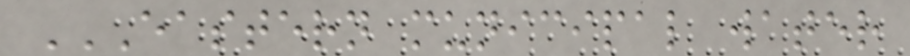EASTERN MUNICIPAL WATER
